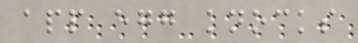app egg knocks
